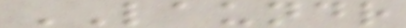LAUNDR
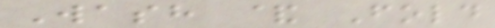Wash & Fold
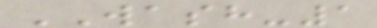WASH-1
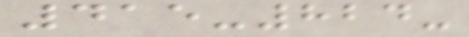415-824-
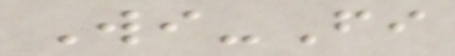Wi-Fi
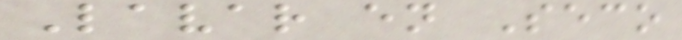Lavar en Seco
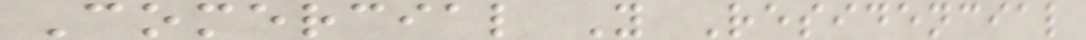Comercial Y Residencial
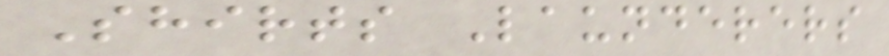Shirts Launderers
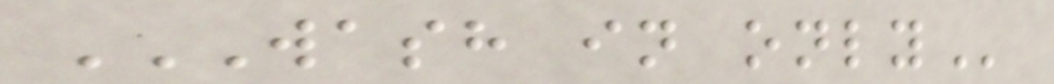WASH IN ONLY
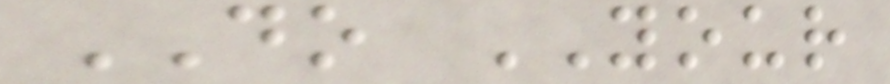DO YOUR
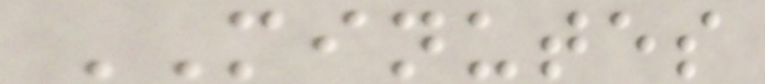MINUTES
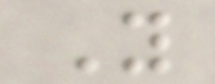Y
